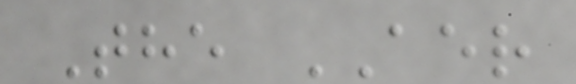The AER
